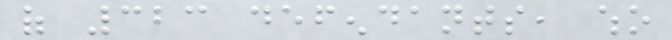of 323 defendants, who
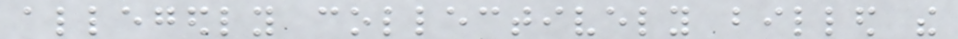allegedly collectively billed the
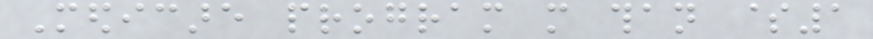Medicare program more than $1
